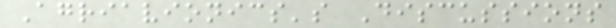Agriavionics's Discussions
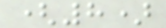(8)
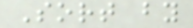Sort by
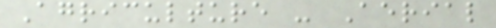Agriculture - Aerial
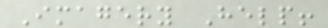Imagery Help!
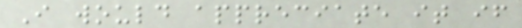I would appreciate it if
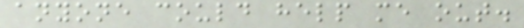anyone could help me out.
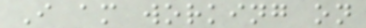I am working on
